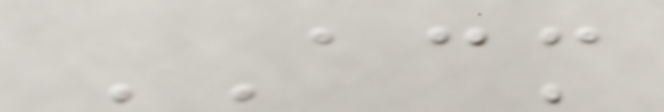ACM
